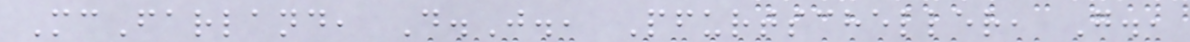McFarland, D.J., Pfurtscheller, G.,
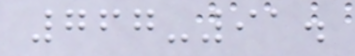767-91.
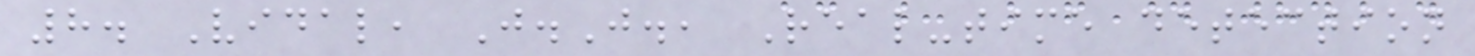8. Vidal, J.J., Real-time detection
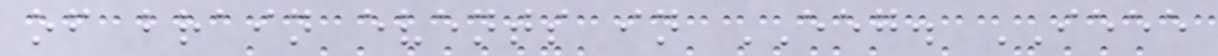of brain events in EEG. IEEE
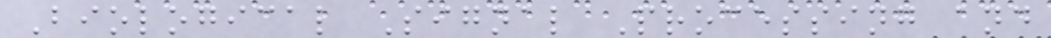Biological Signal Processing and
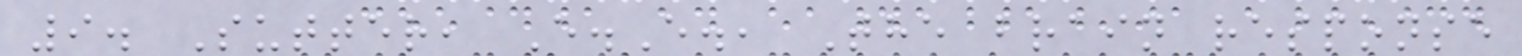9. Sutter, E.E., The brain response
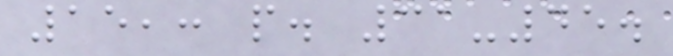15,: p. 31-45.
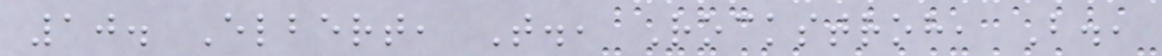10. Elbert, T., Rockstroh, B.,
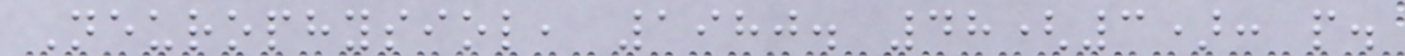Neurophysiol, 1980. 48(3): p.
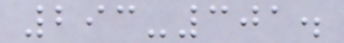293-301.
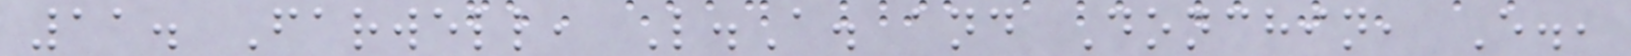11. Farwell, L.A. and Donchin, E.,
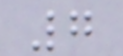7
